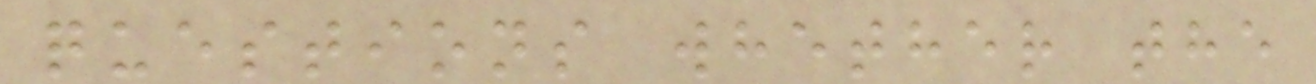questions whether the
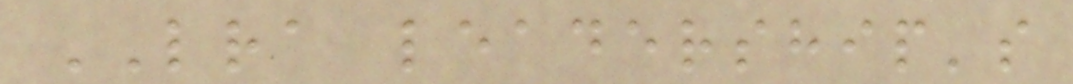LRA leadership's
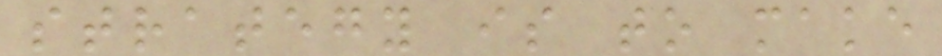strategy is to make
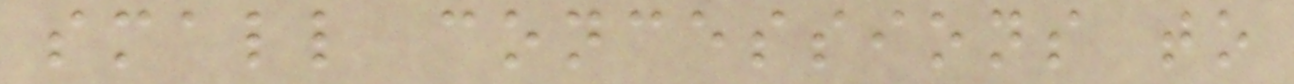small concessions to
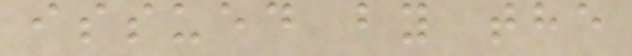issued by the
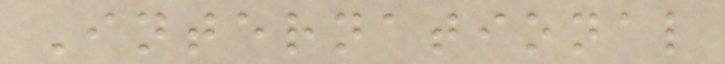International
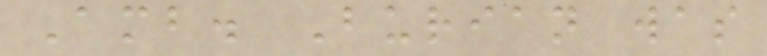Amb. Burian was
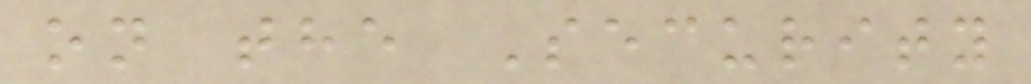on the Security
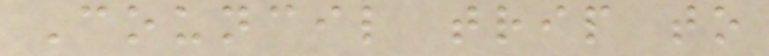Council trip to
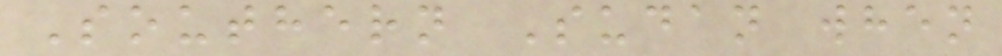Southern Sudan when
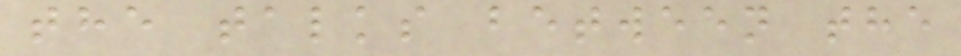the talks between the
